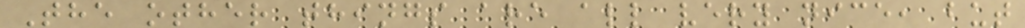The other things are all very nice, but
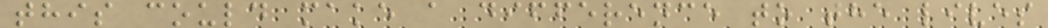this could make a difference to the lives
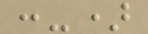:-)
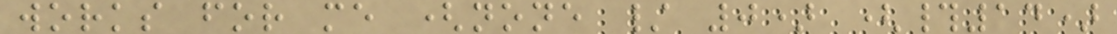works for me (none / 0) (#14)
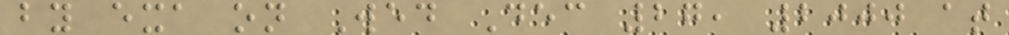by exa on Wed Dec 27, 2000 at
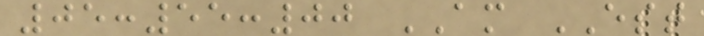05:55:00 AM EST
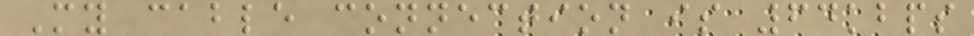My cable connection is 64kbps
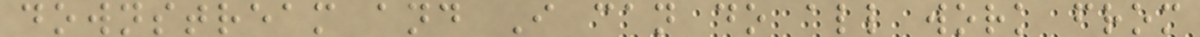downstream and I can do all work from
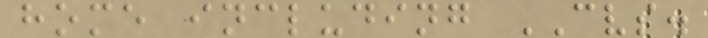home including CVS.
